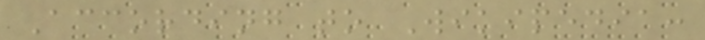According to Wikipedia:
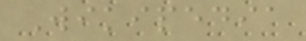Wikipedia
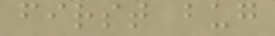first bug
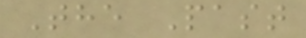The Past
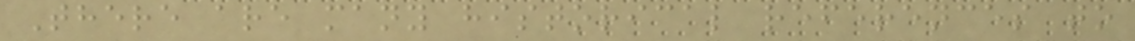There are many historical references to
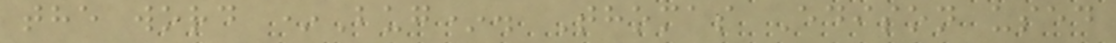the word *Bug*. Thomas Edison used
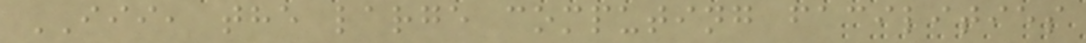III, the large computing facilities
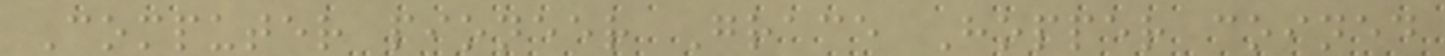Computer pioneer Grace Hopper coined
